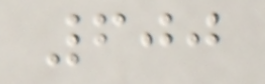600
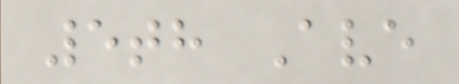5th Ave
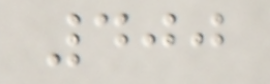400
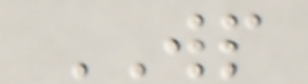WP
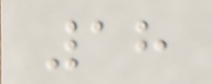18
